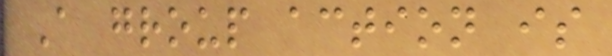A group action is
